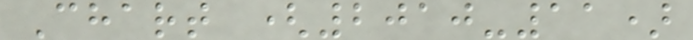Chart (2010-11)
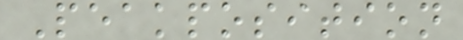Peakposition
